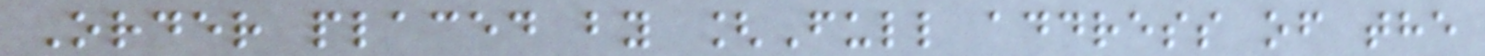Order placed by [Full address of the
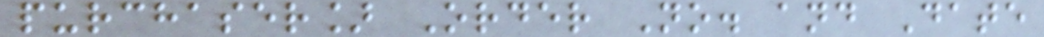purchaser] Order No. and Date
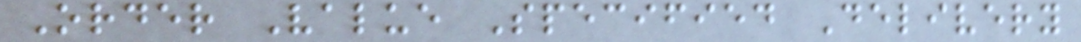Order Value Specified Delivery
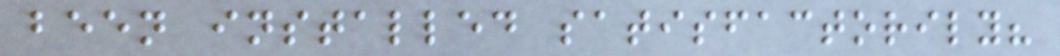been installed satisfactorily?
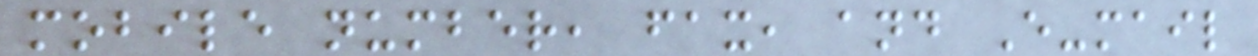mobile number, fax, and E-mail
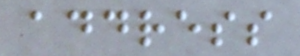address
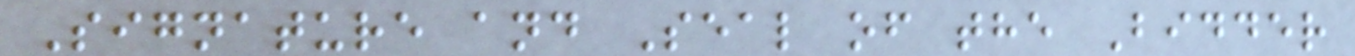Signature and Seal of the Bidder
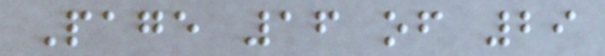Page 16 of 29
